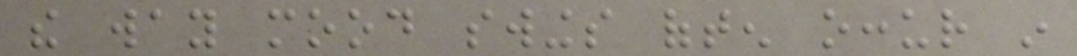the way mood swings often occur in
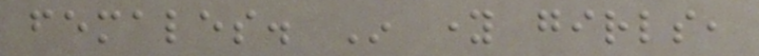females. In young girls,
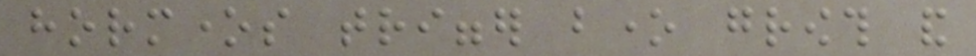hormones trigger bone growth and
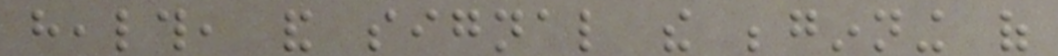health, and signal the beginning of
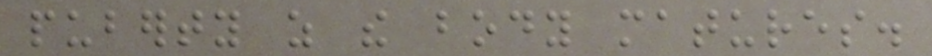puberty as the body matures.
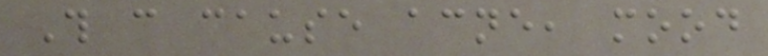This can cause acne, mood
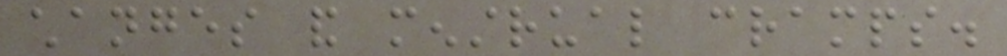changes and menstrual cramps.
